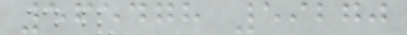565478 59270
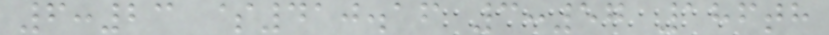6:23 $410.16 3:57 186th
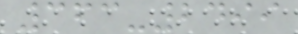363-2499
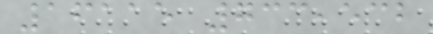16115 733,532
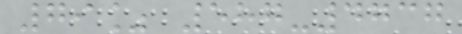79% 587-4737
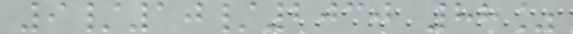9/10/2030 88%
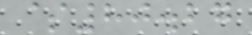$80.27
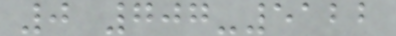0 707-5122
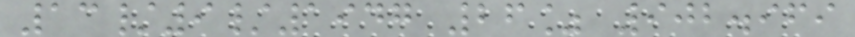13/9/1947 26% 902.969
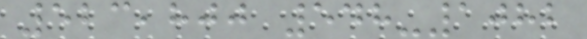523,800 548-1082
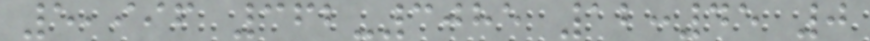5,996 362-3085 12:45 0
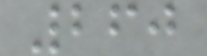260
